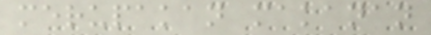merupakan makanan
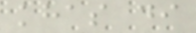khas di
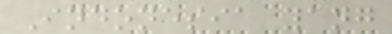Indonesia yang
